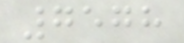7578
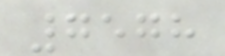7578
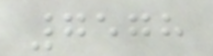7578
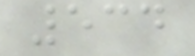534
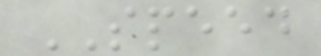SPEED
